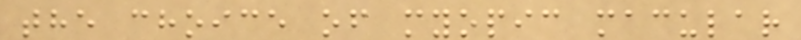the choice of myopic macular
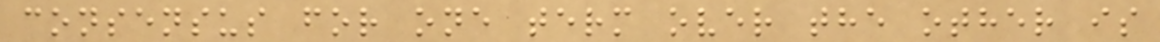consensus for one term over the other is
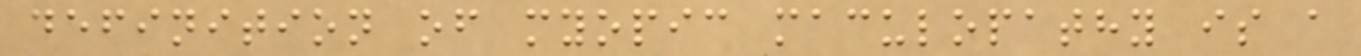definition of myopic maculopathy is a
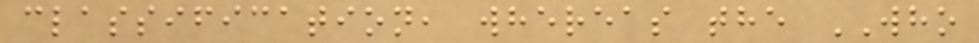classification, whereas the WHO
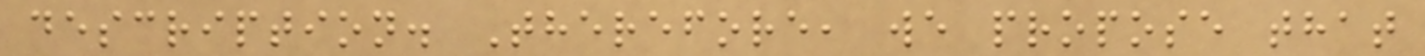description. Therefore, we propose that
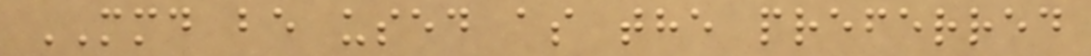MMD be used as the preferred
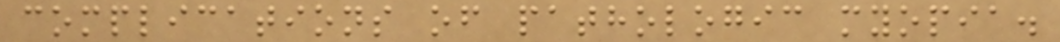complications of pathologic myopia.
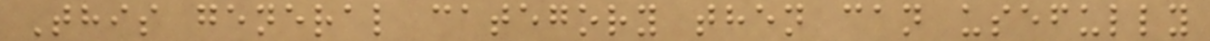This general category then can usefully
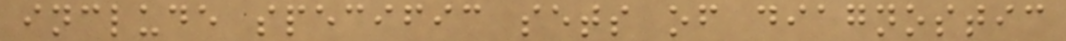include specific sets of diagnostic
